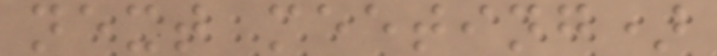next meeting)
